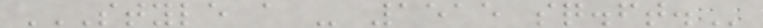STYLE A - 1515 SQ.FT.
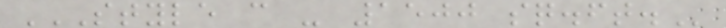STYLE C - 1500 SQ.FT.
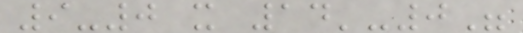9-0 x 14'-0"
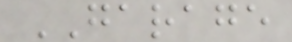GARAGE
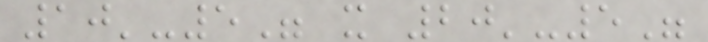10'-5" x 20'-5"
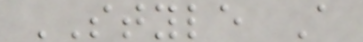STYLE A
